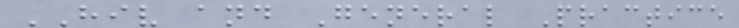HIV and General Practice
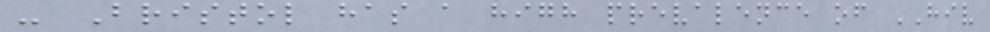- Bristol has a high prevalence of HIV
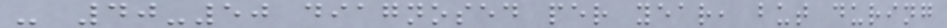- 40-50 diagnosed per year, but during
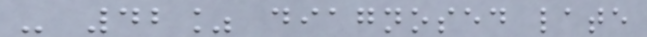- 42% diagnosed late
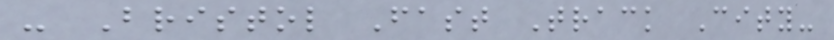- Bristol Fast Track City-
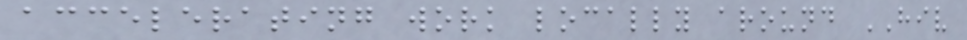accelerating work locally around HIV
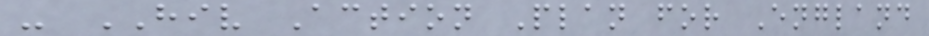- HIV Action Plan for England
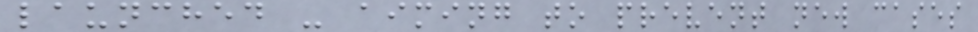launched - aiming to prevent new cases
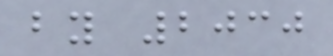by 2030
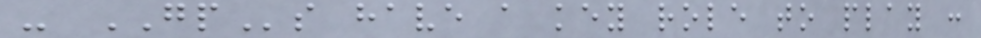- GPs have a key role to play :
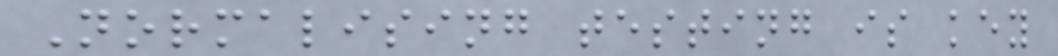Normalising testing is key
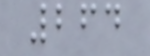264
